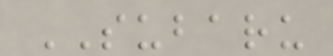SUBARU
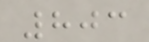803
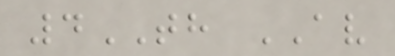4TH AV
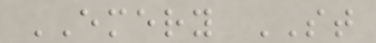EMERY ST
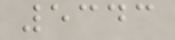5343
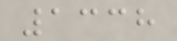1338
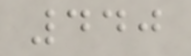440
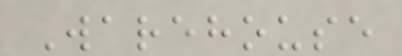Warehouse
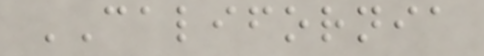CALIFORNIA
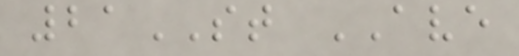21ST AVE
